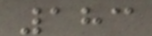183
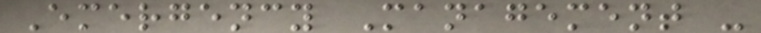Emergency Management -
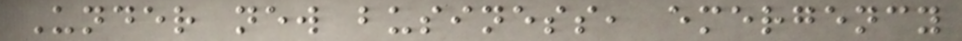Under new business, emergency
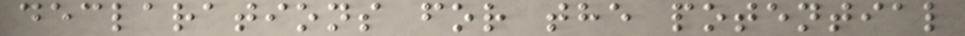declarations for the potential
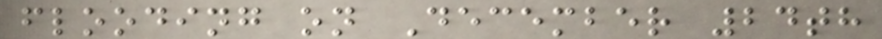flooding on December 24th
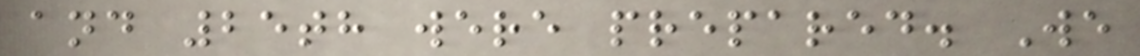and 25th were prepared. We
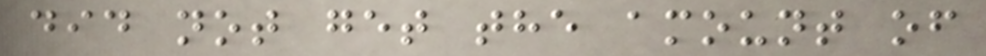did not get the amount of
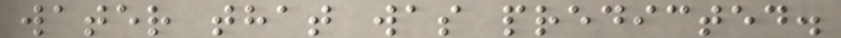water that was predicted.
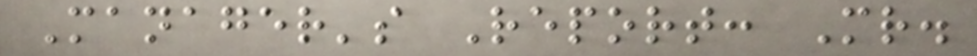Manager's Report: Mr.
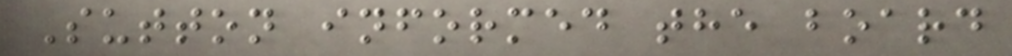Sutton informed the board
